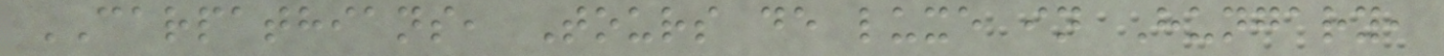CARPATHIANS, Tours de luxe in Hungary,
